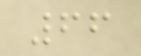66
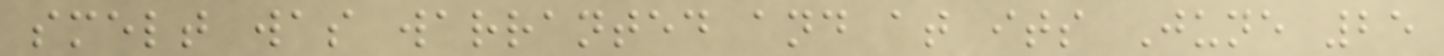smelt was warranted and at its June 25
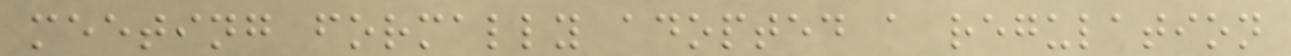meeting formally adopted a regulation
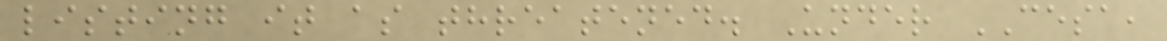listing it as threatened. Under CESA,
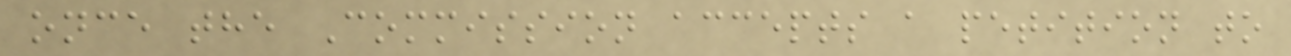once the Commission accepts a petition to
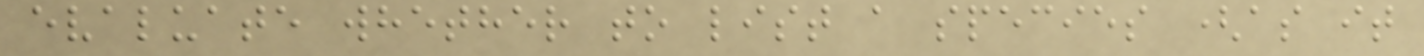evaluate whether to list a species (as it
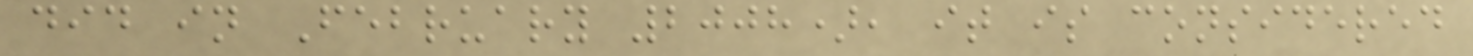did in February 2008), it is considered
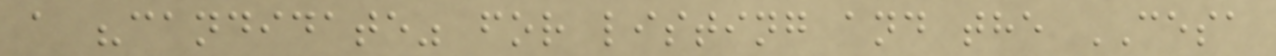a "candidate" for listing and the CESA
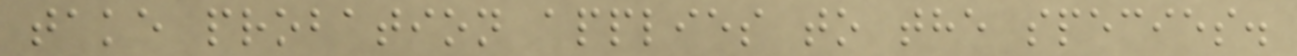take probation applies to the species.
